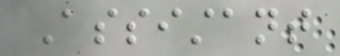Assistant
